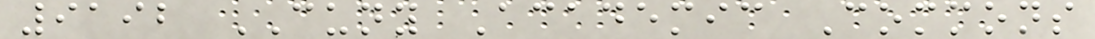9192 CUNY Academic Commons
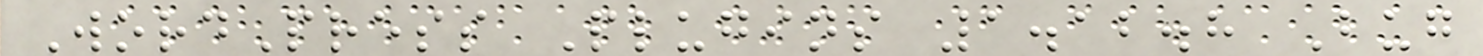WordPress Plugins 1.12.8 Bug
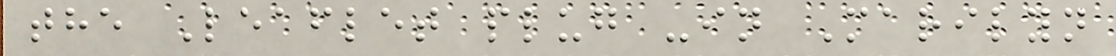the Leaflet plug -in Marilyn
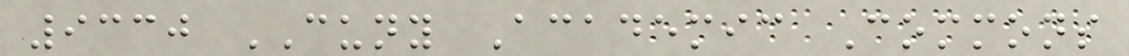9330 CUNY Academic Commons
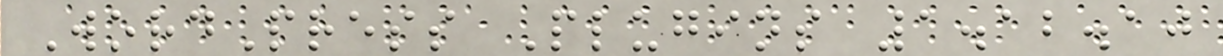WordPress Plugins 1.12.10
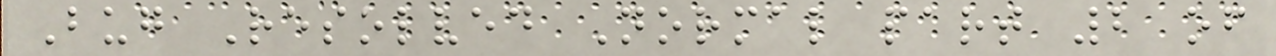Bug Resolved Normal part 2 of
